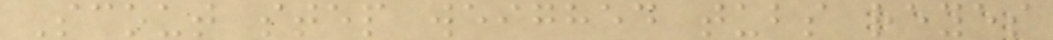Scout step weighed tubs reyes
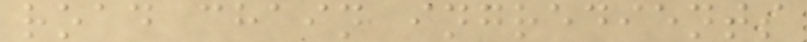road chain ingredients
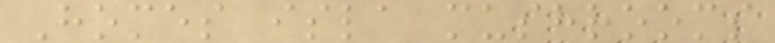Homes isla mushrooms
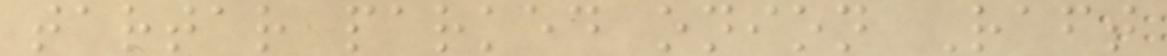tartar parked onion Raft
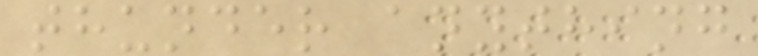thunder anything
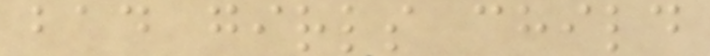bad girls child
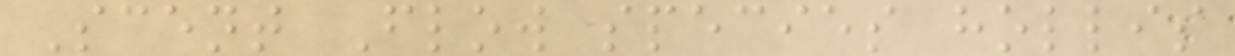Scent Flow species hollis
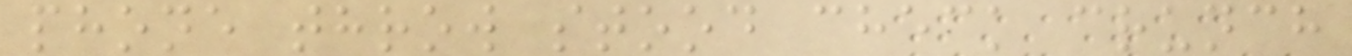phone throw stood check crunch
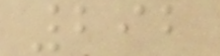292
